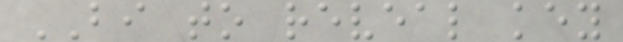BI to reveal key
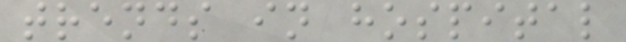trends in hospital
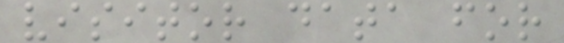visitor data for
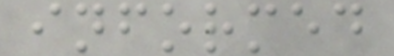informed
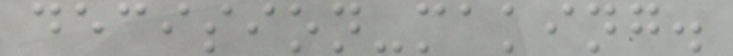decision-making.
